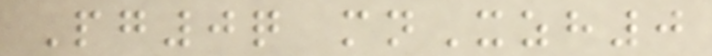Pg0q mnXzh0
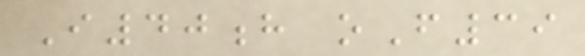I40h oF39
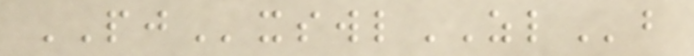PJxswlZLb
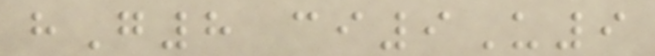hG8 ci9U9
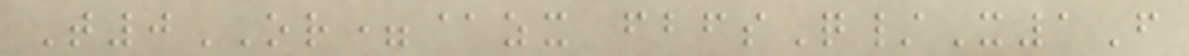T0OR=@zx fbfsQ/X1F
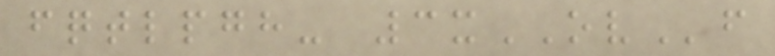fqtlpgh- 3xOVf
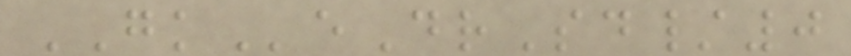GKeDrSd/0
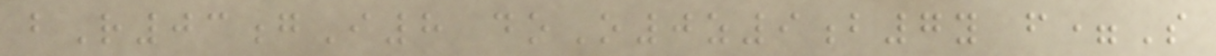bR03gI8 doO0z9b7y f=S
